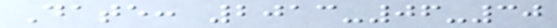Date: 2013-06-30
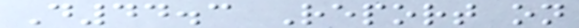D44.3 Report on
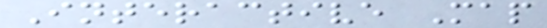Interactive Map
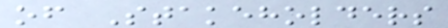of Stakeholders
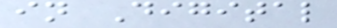in Digital
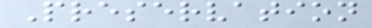Preservation
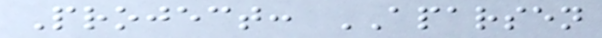Project: APARSEN
